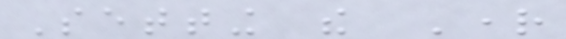Setting the Right
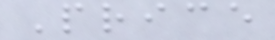Price
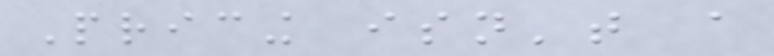Pricing isn't a
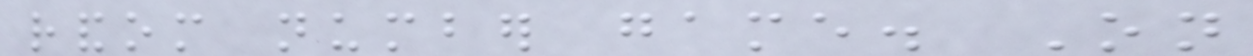random number game. On
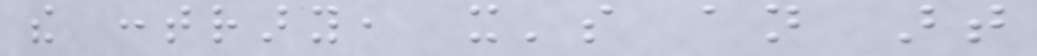the contrary, it's an art
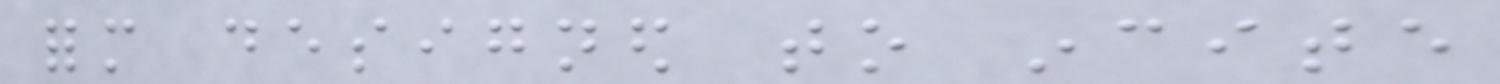form designed to incite
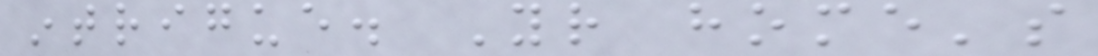intrigue. Your home's
